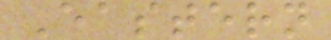Eastern
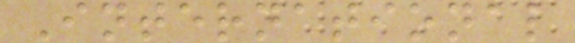International
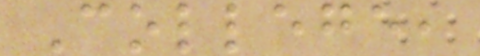College,
